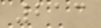213
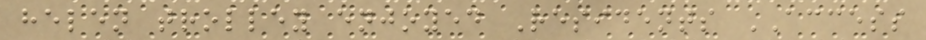helen trolley enjoyed Residents ACCESS
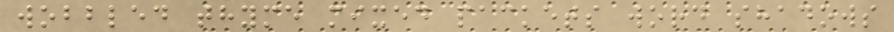wobbled thyme mixed packets word shadows
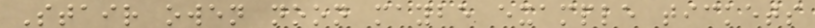Stair owen noon maybe example tickets
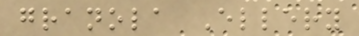granola Ellery
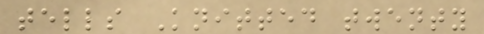tells Knitted twenty
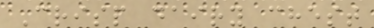Crisp dairy chest
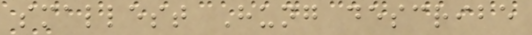smallest Hung describe
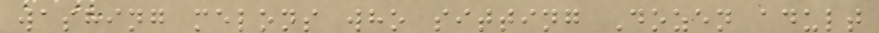washing melons who sitting Dozen adult
